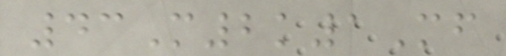43M2k1Mf
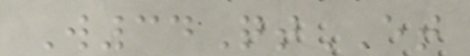W34QtET
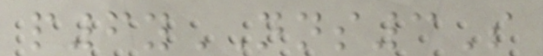p6yNNS3S
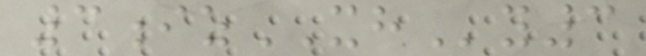3izXHy3
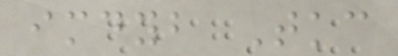imdyb Tkc
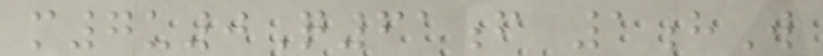m7u0Q61f 1hW
